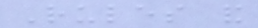Rules and
